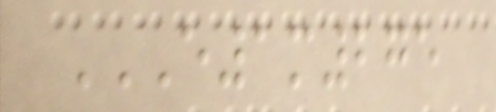E1M275
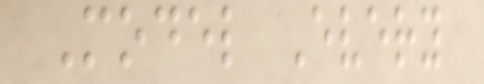Model Every
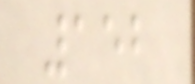152
